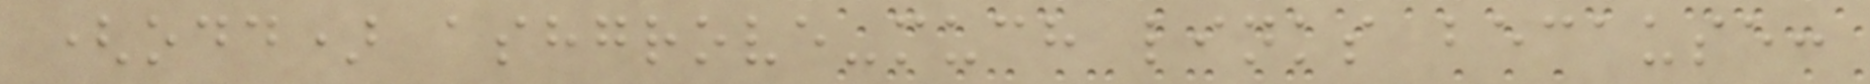(odd) ashgrove-much links because:
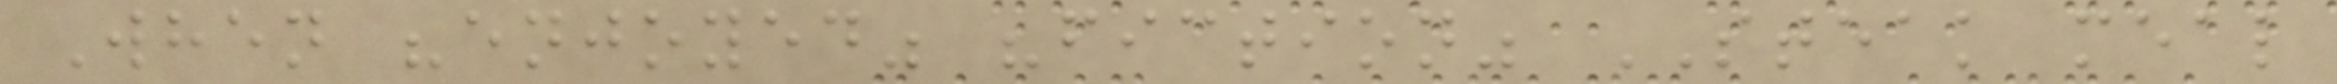When "enjoyed" "fiction" STEAK meal
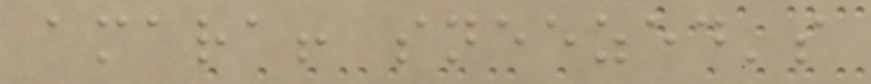amara! sneezed's
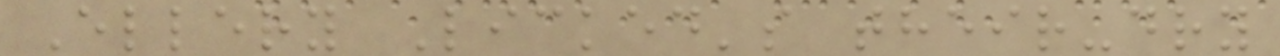Ellery Licked's their-dry
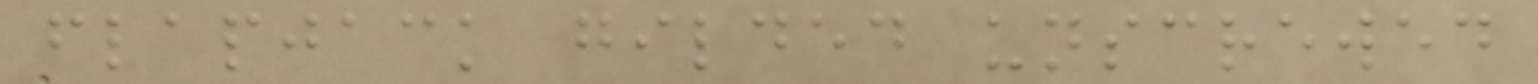flapjack gilded unscrewed
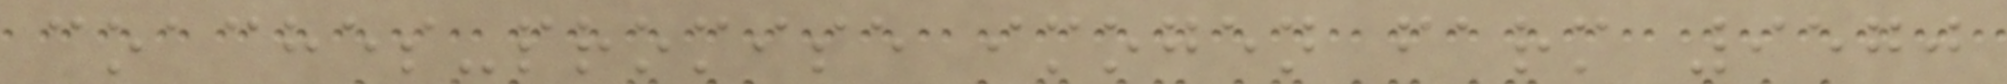coaches-promise imogen farm 9570
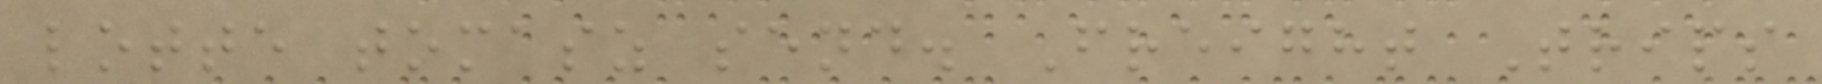lotte tomasz send. Freight Trips
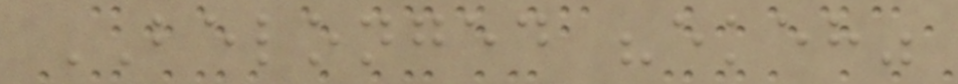BELONGED "ekeh"
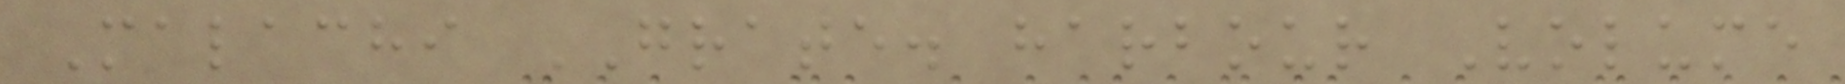Malachi GRATE. harbour Volume
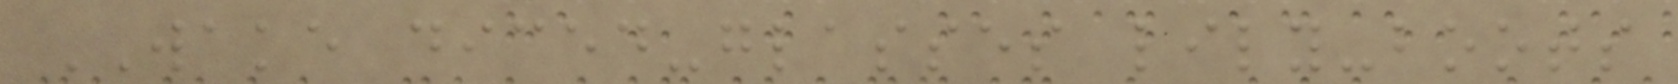WAKE diced-glasses lily-boots
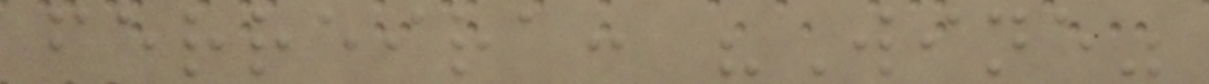ferreira: "Wine"
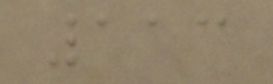113
